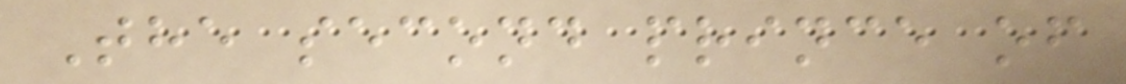The second prince of
